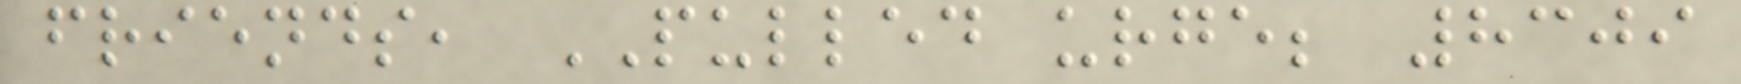friends, PULLED urge; 8309
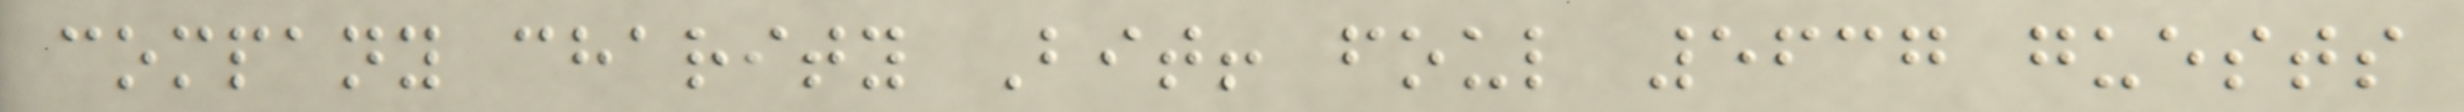company charity Bit! foul 5637 guests
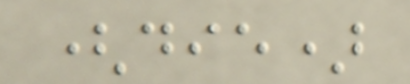(die)
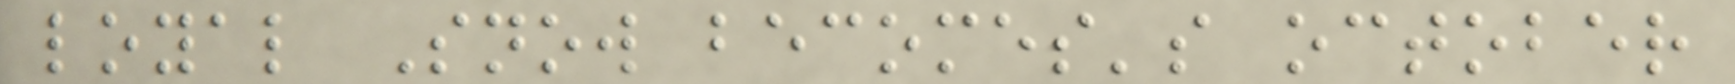loyal Snow becomes's october
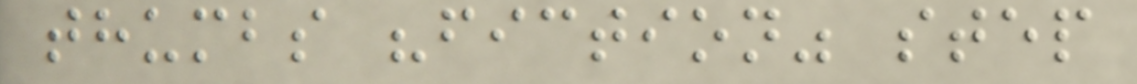thumbs "fiction" step
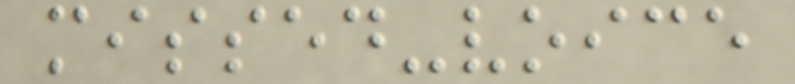missed-voice
